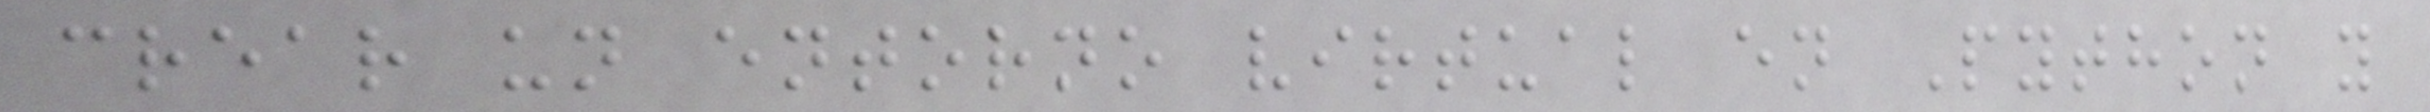crear un entorno virtual en Python y
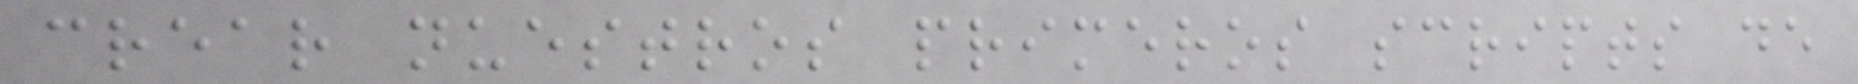crear nuestros primeros scripts de
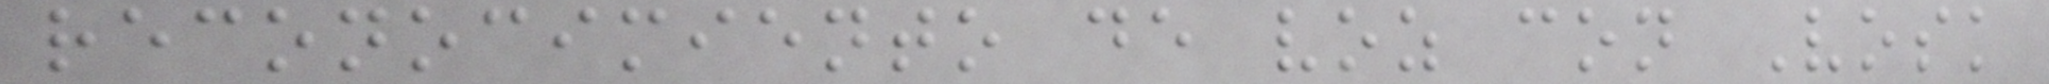reconocimiento de voz con Vosk
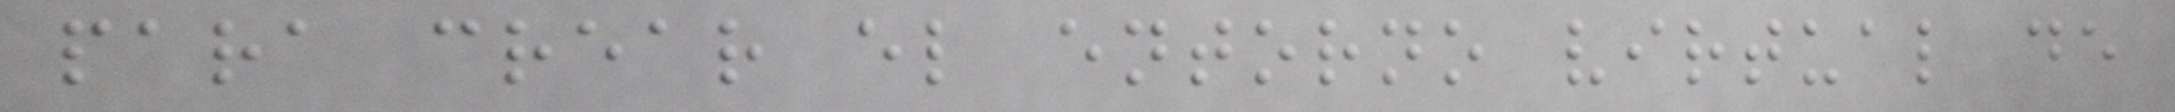para crear el entorno virtual de
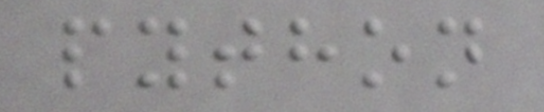python
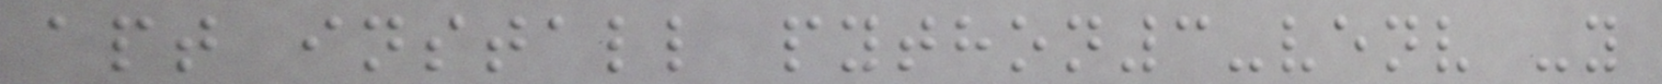apt install python3-venv -y
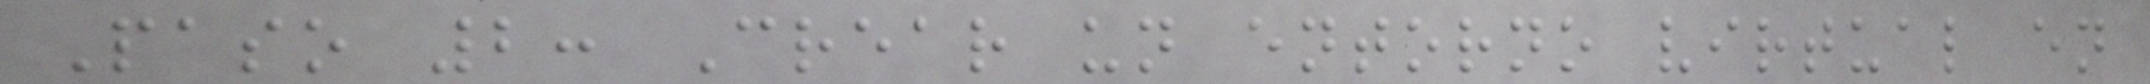Paso 2: Crear un entorno virtual en
